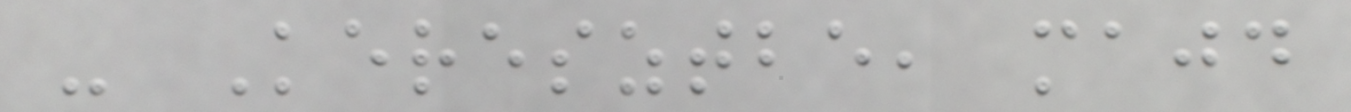- Keresztbe, majd
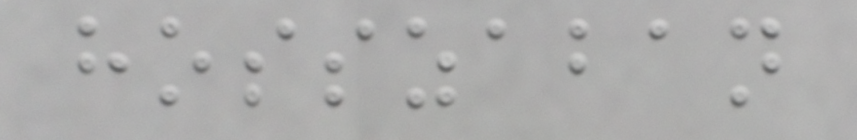hosszaban
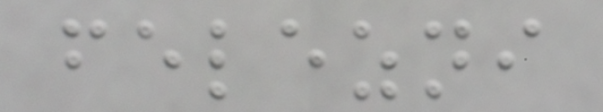felezni
